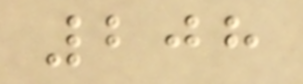208
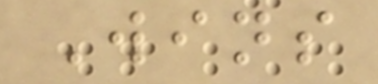Wins
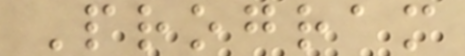Program
